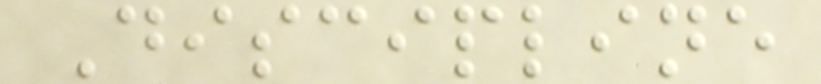Discipline
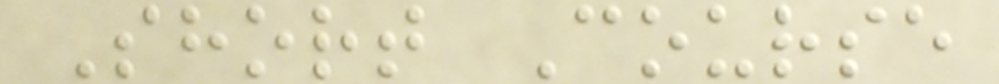Short Course
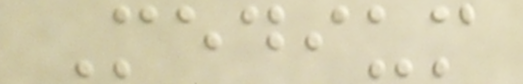Medium
